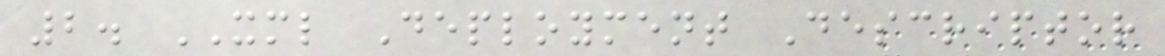2. XML Deployment Descriptor
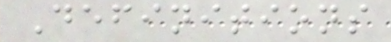Definitions
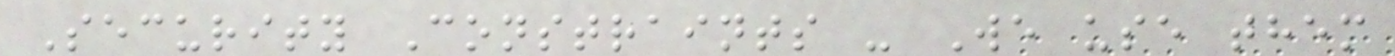Security Constraints - We use them
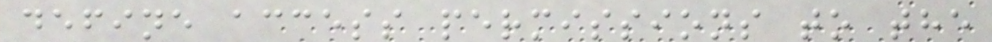define access permissions to the
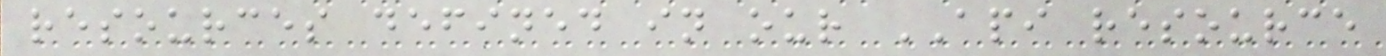resources defined in our API resource
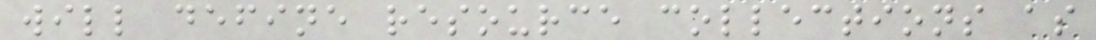will define resource collections as
